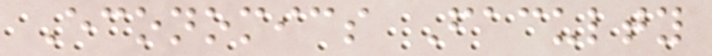Economics Faculty
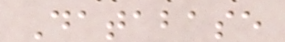Database
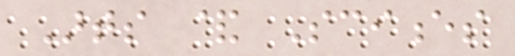Arts & Sciences
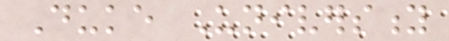Duke University
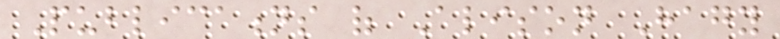Publications of Alison Hagy
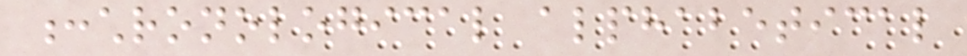:chronological alphabetical
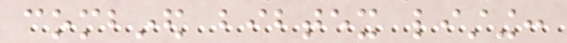combined bibtex listing:
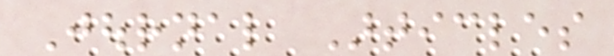Journal Articles
